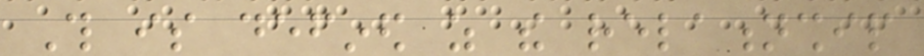This is defined as the relationship
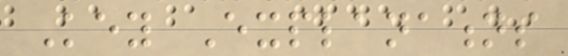Key Explanations
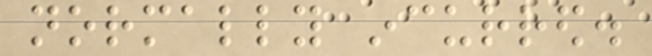normally incurred.
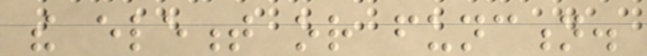the element or function.
